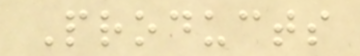Products
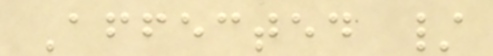Affected /
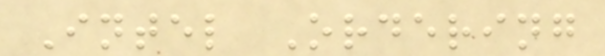Intel Ordering
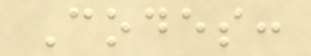Codes:
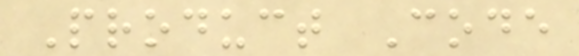Product Code
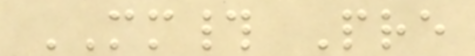MM# Pre
